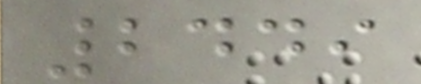2449
